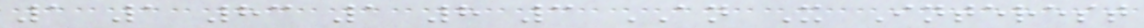1 1 83 1 8 3 AN X Interest
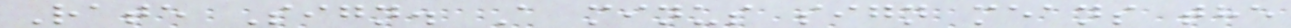Rate Sign. A minus sign means the
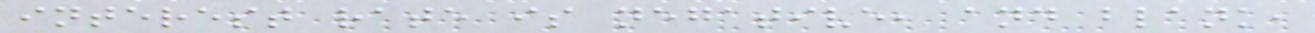interest rate is negative, and blank,
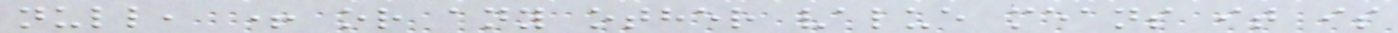null, + or any other value means it is
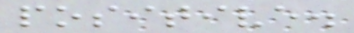positive.
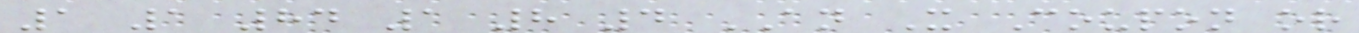1 1 84 1 8 4 AN X Coupon or
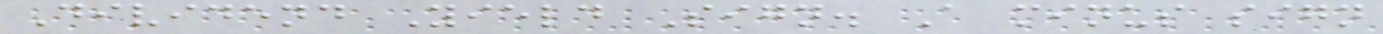Dividend Yield Sign. A minus sign
